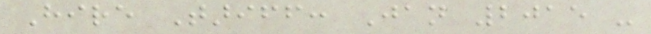Hire Tariff: Jan 2015 -
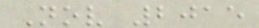Nov 2015
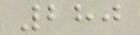280
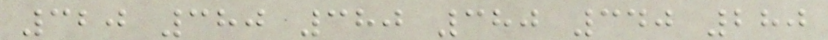320 380 380 380 340 280
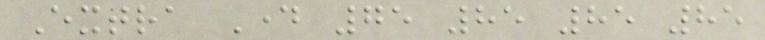Extra Day 75 85 85 85
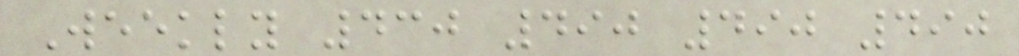Weekly 430 490 490 490
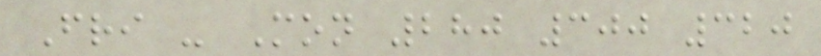Fri - Mon 280 300 320
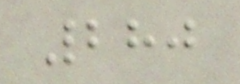280
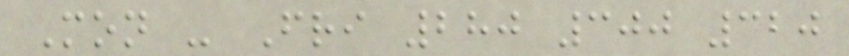Mon - Fri 280 300 320
